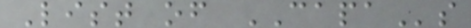List of CAPAs
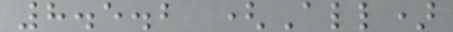8.5.2 (All)
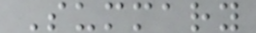Summary
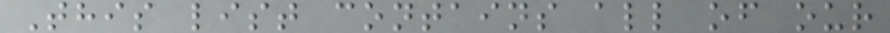This list contains all of our
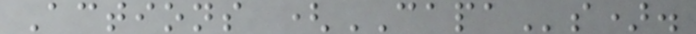Actions (CAPAs).
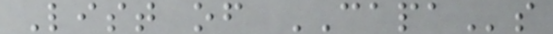List of CAPAs
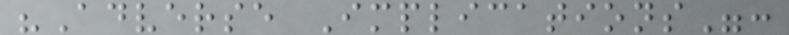"Adverse Implications":
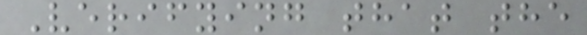Verifying that the
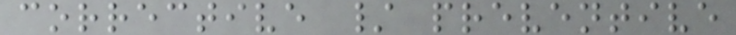corrective / preventive
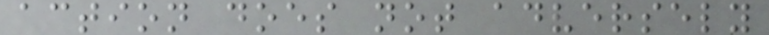action does not adversely
